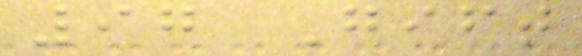97 Gift
